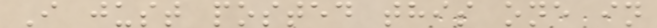I just posted this one in
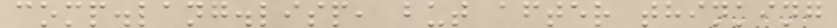comp.lang.lisp, but after thinking
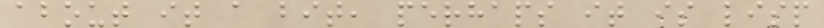about it a bit, perhaps it is lisp
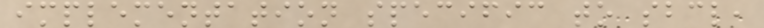implementation specific to sbcl,
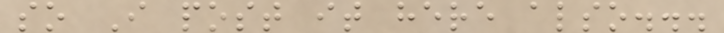so I post it here also...
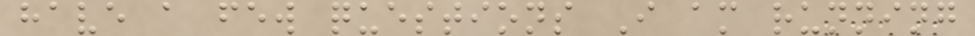have a few questions I am running
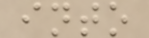into
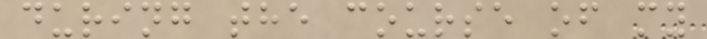during the course of my
